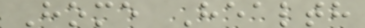Home Health
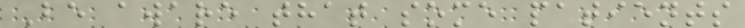Be aware that some patients
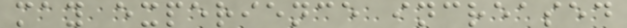may experience increased
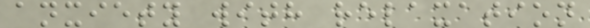anxiety with relaxation
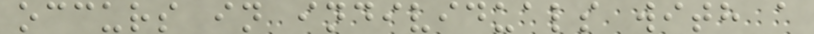occurs in individuals with a
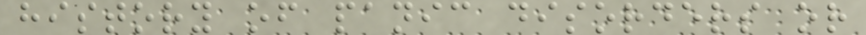history of panic disorders or
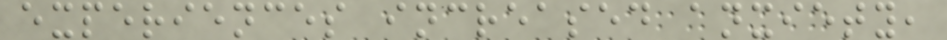experiences increased anxiety,
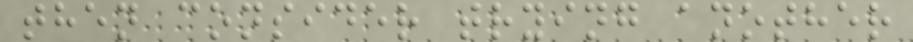then consider trying another
